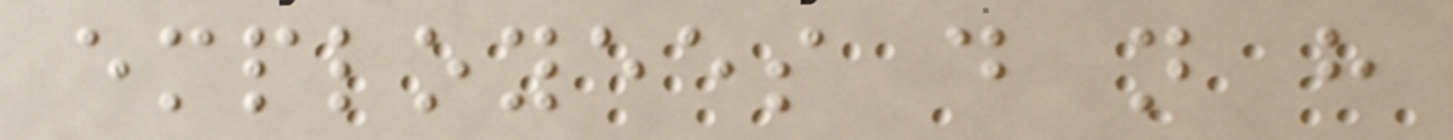employees do not have
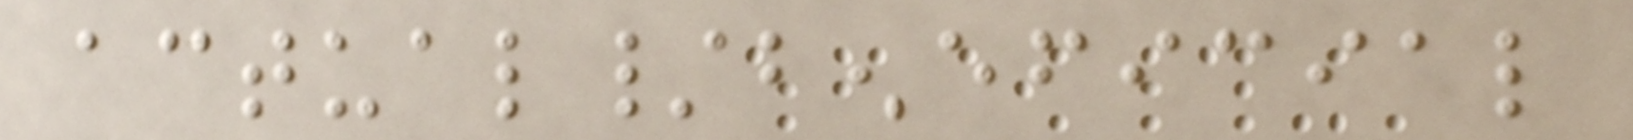actual/beneficial
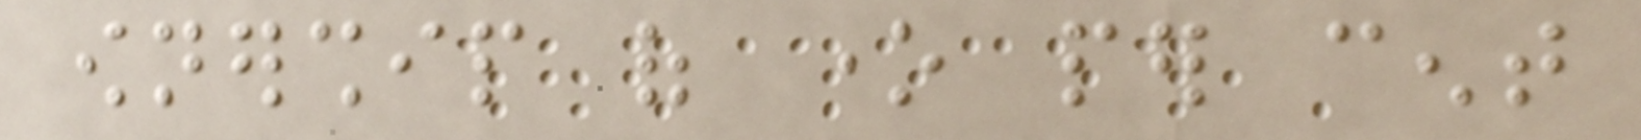ownership of one per cent
